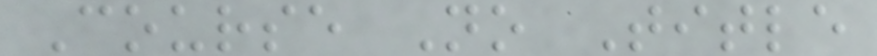Course No Title
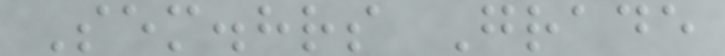Sem.hrs Grade
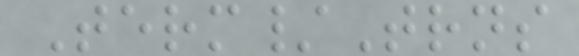Term/Trns
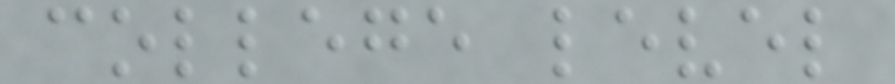college level
